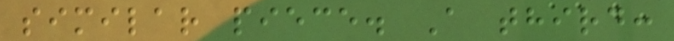similar piece. A third:
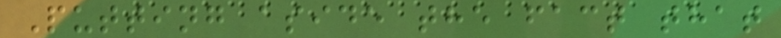Putting aside the fact that
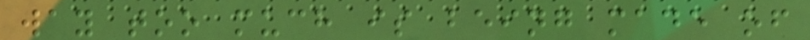way too much is being made of
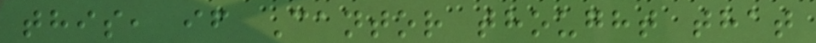this, if Cantor thought that
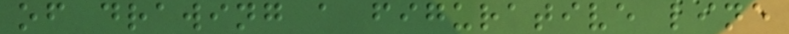of drawing a figurative line
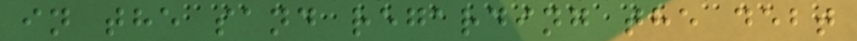in the sand regarding the debt
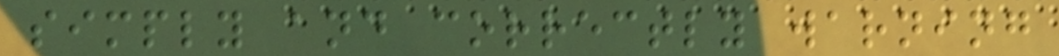simply and correctly warning
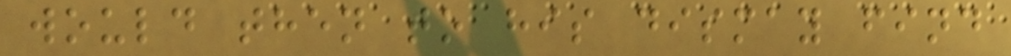would then to his dismay find
